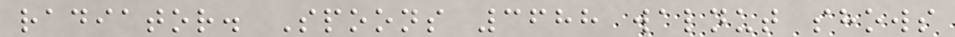radiator. Spoons 3688 walnut shows
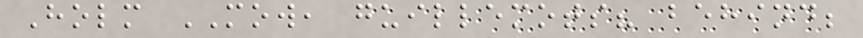Holm MOW, guillemots? behind;
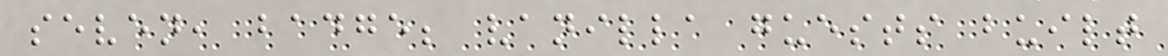seven, badge; vanilla guests built
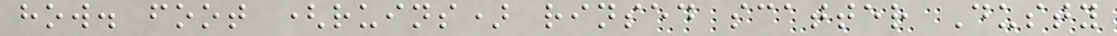how. foot (ruins) rinsed scatter Dusty
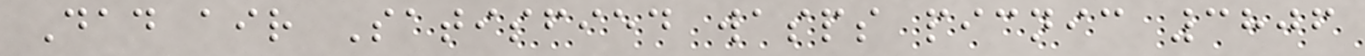Dad air Satisfied wasps picnic 3806
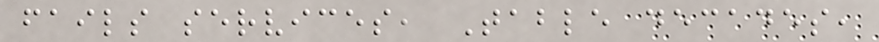fails services, Table decades,
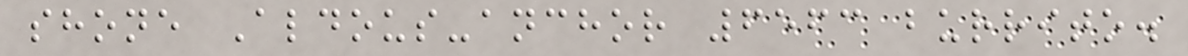shone Aldous-anchor 6563 burrito.
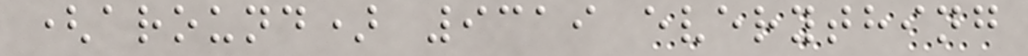(around) 9319 everything
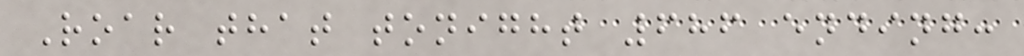Roar that tonight 686 ending:
